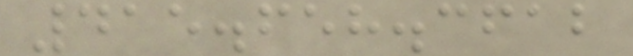415.658.3612
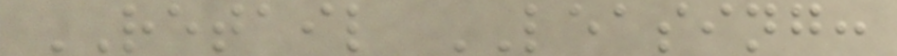RETAIL LEASING:
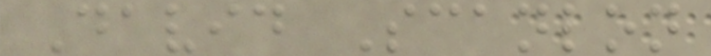David Scanlon
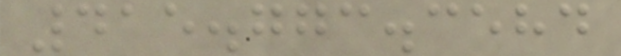415.773.3584
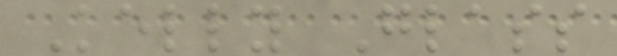Kelly Glass
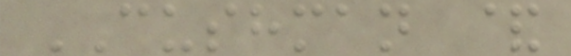CUSHMAN &
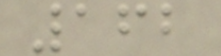162
